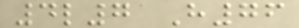4l7 H76
